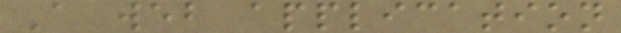A web application
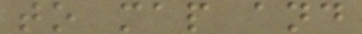to map and
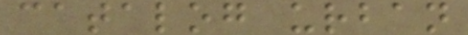catalog urban
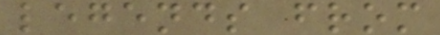legends from
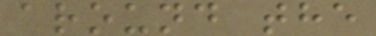around the
